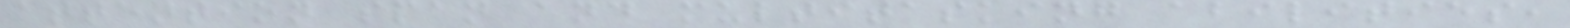attention span and multitasking abilities,
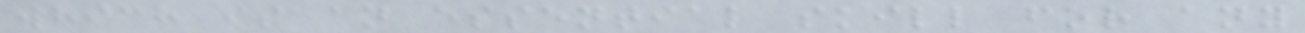which is an essential skill for any
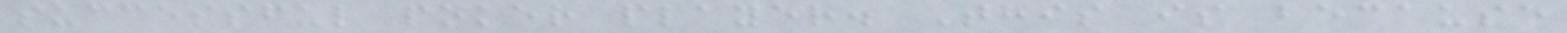successful poker player. This is because
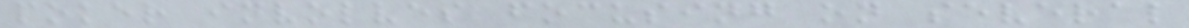poker involves focusing on several
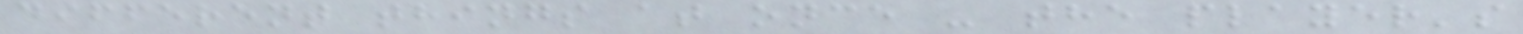different things at once - the player's
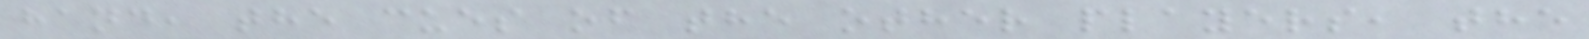hand, the cues of the other players, the
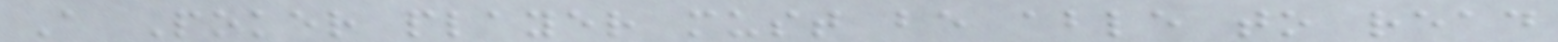A Poker player must be able to read
